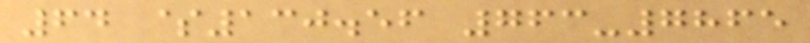64 $130.56 763-7865
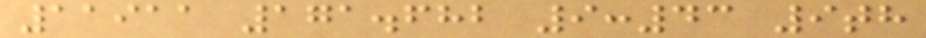11911 171.682 9:43 9th
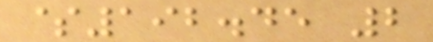$192.45 2
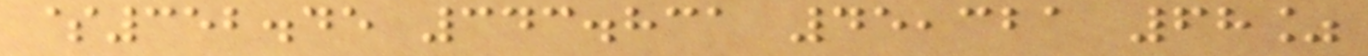$352.45 343.831 45,321 68%
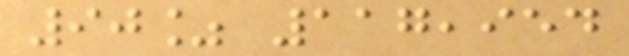90% 117,954
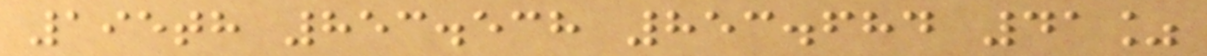195th 853.538 853.684 41%
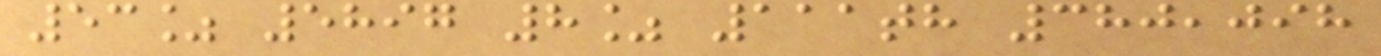53% 5897 8% 111th 380,098
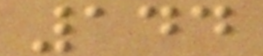144
